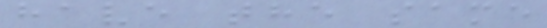have the same
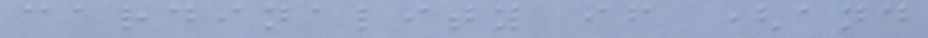cardinality if (and
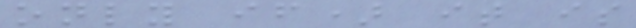only if) it is
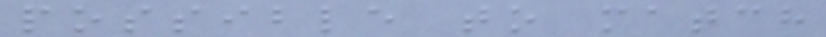possible to match
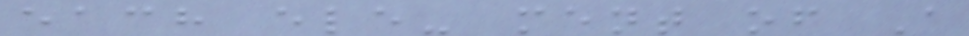each ele- ment of A
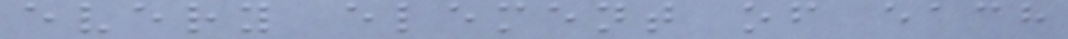every element of each
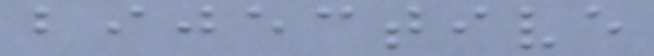bijective
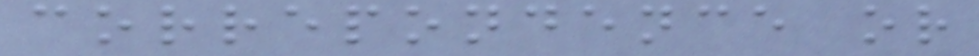correpondence or
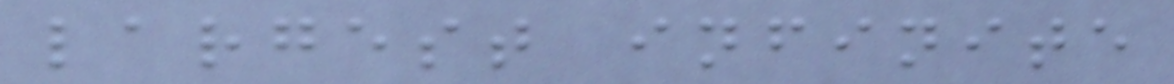largest infinite
